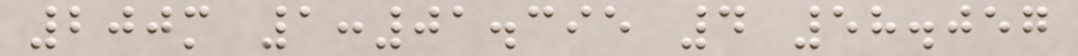200m 1:01.395 4 58.057
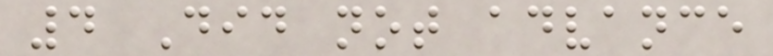4 Did not advance
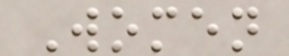Women
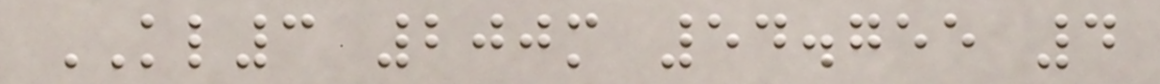KL3 200m 54.755 4
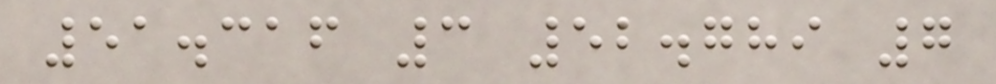51.316 3 52.789 7
